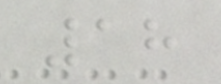18
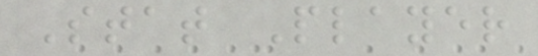Stat Player
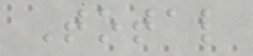Total
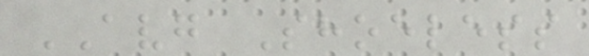AVG Shoeless
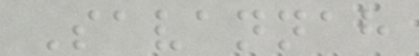Savannah
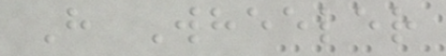H Wheeler
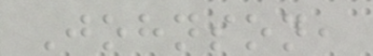Johnson,
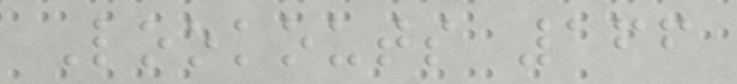Lookouts 166
